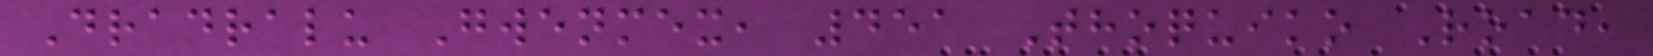Dradralu Gwenmex, 451 Thoquiko Road,
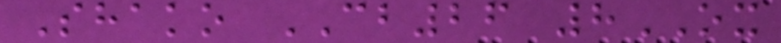Shako CB26 8OX
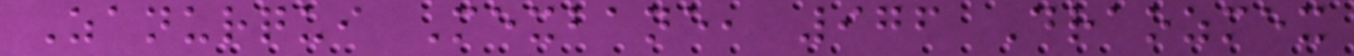Zanurqui Mexbane, 976 Draozmex
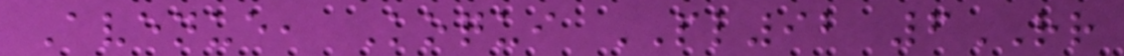Avenue, Koqui PL92 6RR
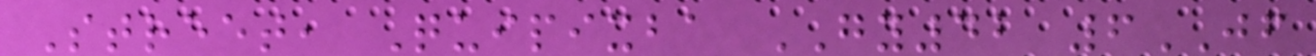Street, Quipixba GY42 6JF
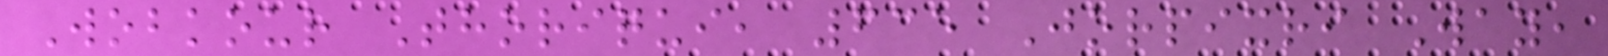Wobkour Thoriqui, 635 Jorpixri Way,
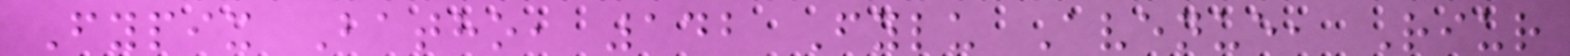Fypix Batho, 142 Fylu Avenue, Riur
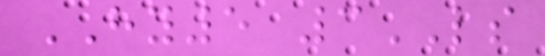HY5 3LS
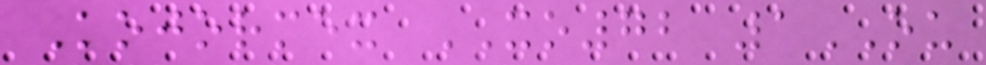Kojormex XO72 1OU
